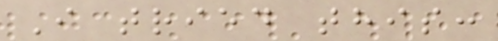I tried this:
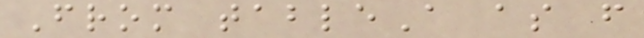From tableA as f
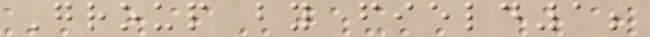Group by field1;
